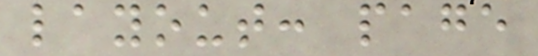layout: page
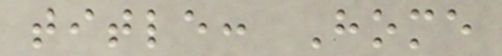title: Home
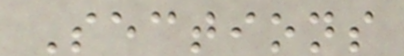Sections
